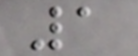1
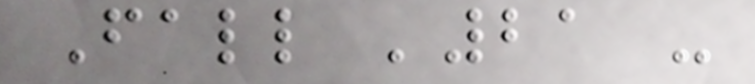Fall '21 -
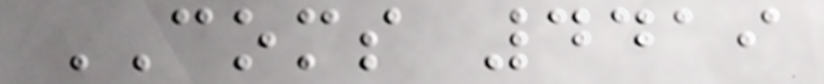COMS 4419
